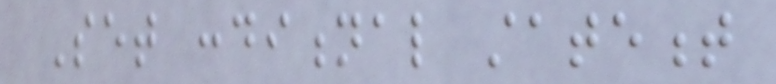Set conditional statement
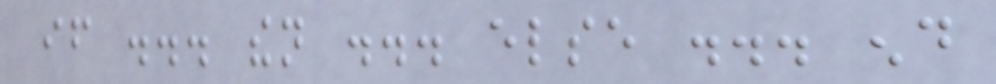if ... then ... else ... end
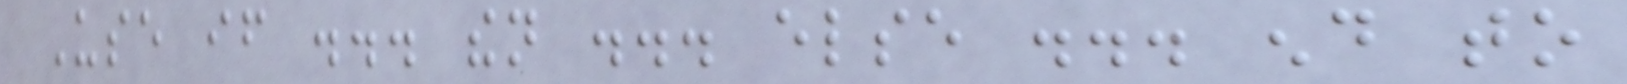Use if ... then ... else ... end to
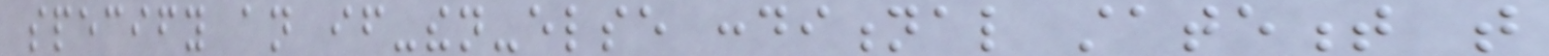specify an if-then-else conditional statement that
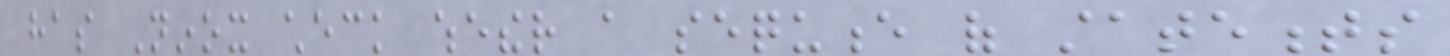has Ninox check whether a sequence of statements
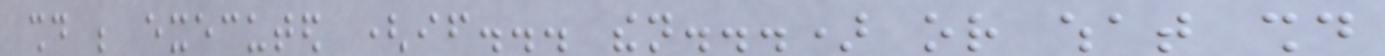should be executed (if... then...) or what should
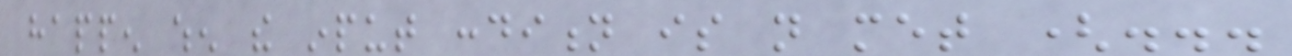happen when the input condition is not met (...
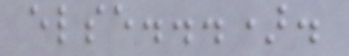else...).
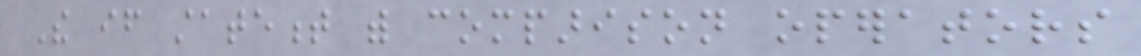The if statement with comparison operators
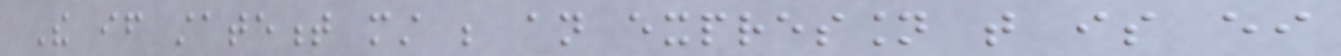The if statement must be an expression that is either
